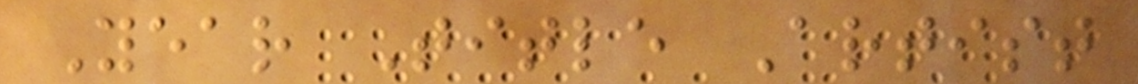Year Title Artist
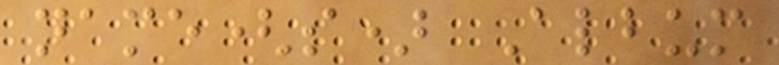name(s) Album
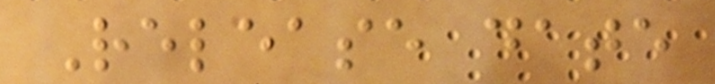Release date
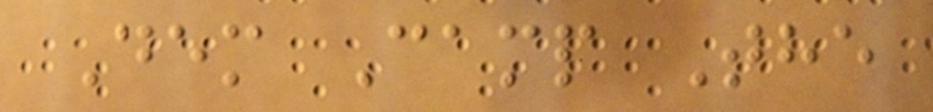Dem Camp The
